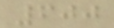600
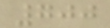700
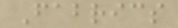Fabrics
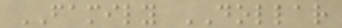FAMILY DOLLAR
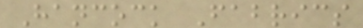Hancock Fabrics
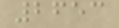2653
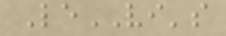LeVI's
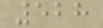528
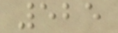525
